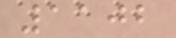1102
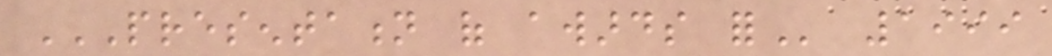PRESENTATION OF AWARDS FOR 1999
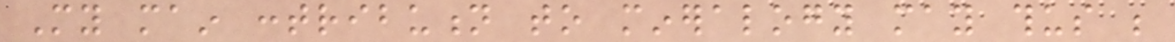My main contribution to mineralogy may thus be
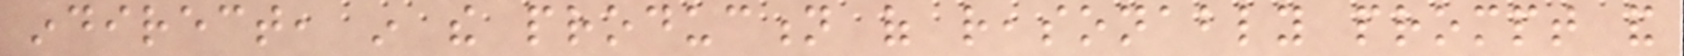indirect, in the production of reasonably prompt and
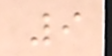9
